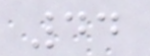44
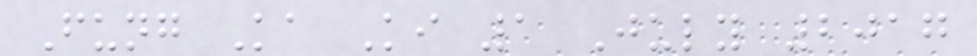Fung Ka Ki 1 July 2017
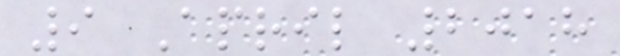9 April 2018
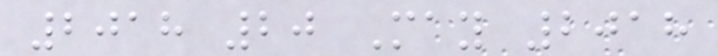2018 20 May 2018
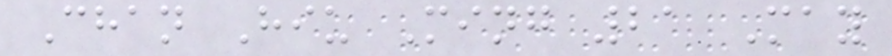Chan Hiu Ming 21 May
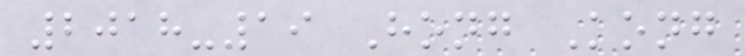2018-19 Hong Kong
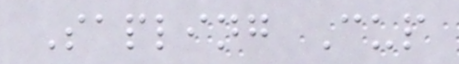Sapling Cup
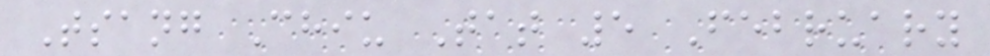Tsang Chiu Tat 5 February
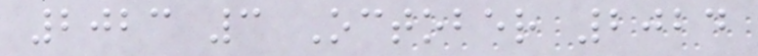2023 3 October 2024
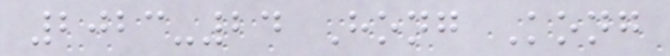2023-24 Hong Kong
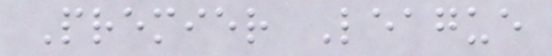Premier League
